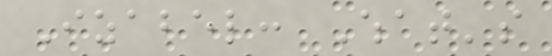Izabel: What's
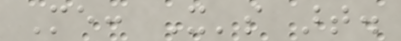Me: It's art.
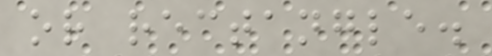or rectangle.
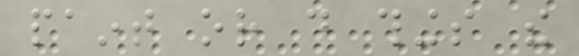paint or do things the
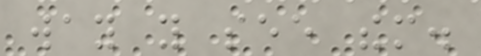way you see them.
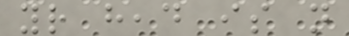your head is not
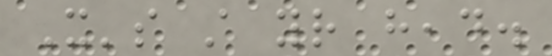It's still your head.
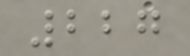227
